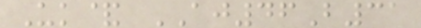Uk& AJ46B31
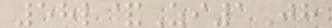58l&Zi1Jh
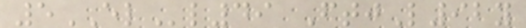5ELl49 FtjL92y
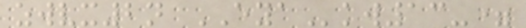zwvx2n EYAkw13-=
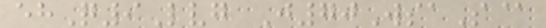ehQ9Lvg J70WsaS@
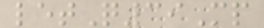letQ39Mp
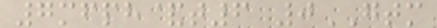7mfph&t6 0GTM
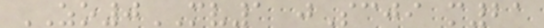ZO0MV1 jScji m21
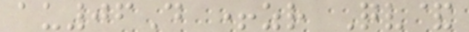au06D +zr Qv&
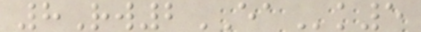8Rw2EAk5
